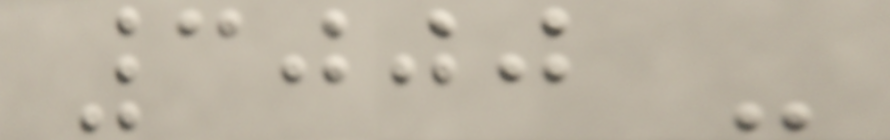3000 -
